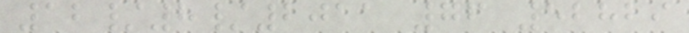12/8/2011 76 52829
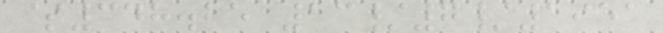$348.25 13/7/1951
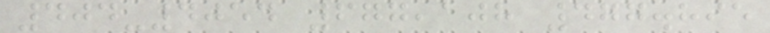404-4054 677,108 477.895
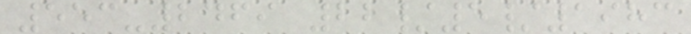553-2469 22/5/1983
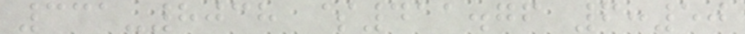331-8038 $411.76 6:50
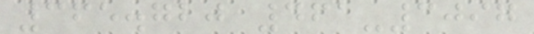365.720 461-3097
